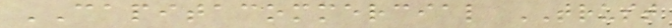CAPITACOMMERCIAL TRUST
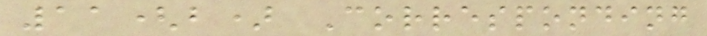11(b) Corresponding
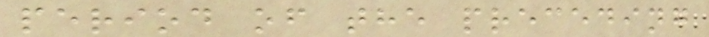period of the preceding
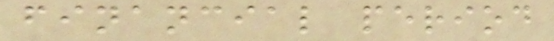financial period
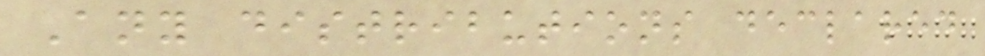Any distributions declared
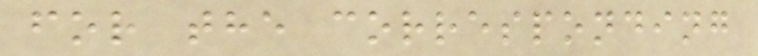for the corresponding
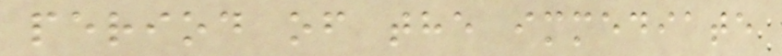period of the immediate
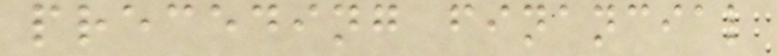preceding financial
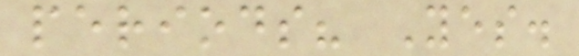periods? Yes.
